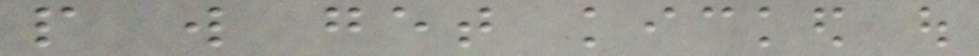people will get kicked out
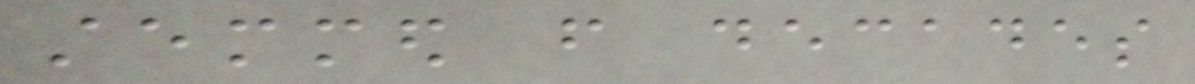stemmed from decades
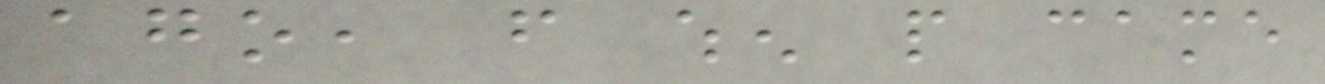ago, from when people came
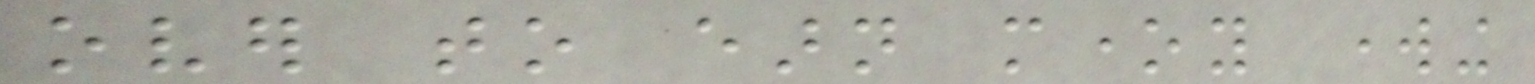over to earn money working
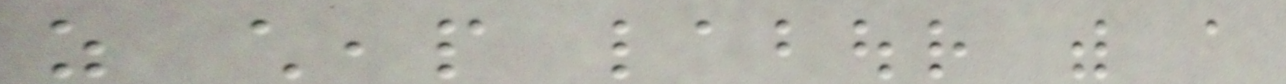as cheap labour with a
